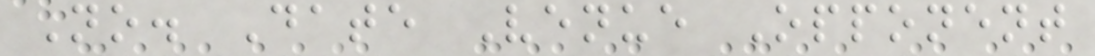No. Date Venue Opponent
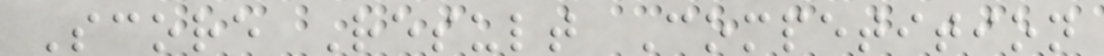Score Result Competition
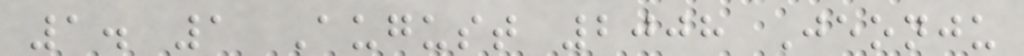1. 1 August 2008 Jeonju
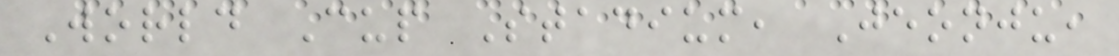World Cup Stadium, Jeonju,
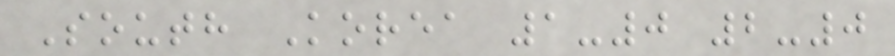South Korea 1-0 2-0
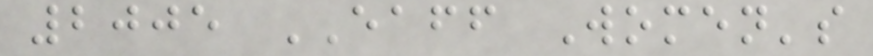2005 EAFF Women's
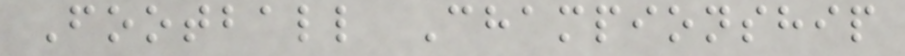Football Championship
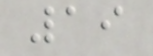19
